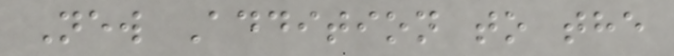New Addition to the
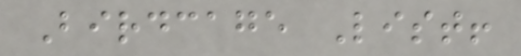Birdcage List!
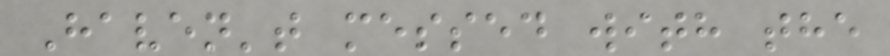Haven't messed with the
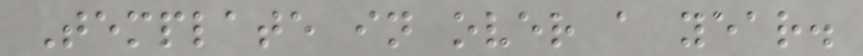Template in over a year.
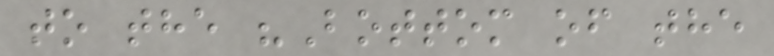to the "Bottom of the
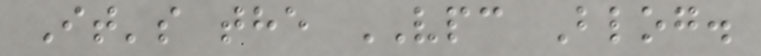It's the VPC Blog.
